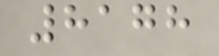8178
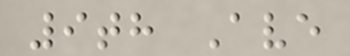9th Ave
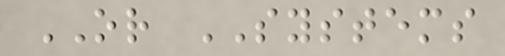OR SYSTEMS
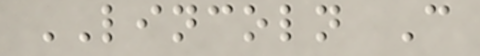LINCOLN C
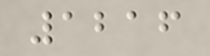1216
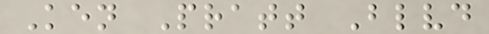Ken Pratt Blvd
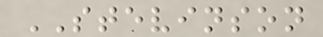STEVINSON
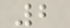2
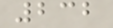232
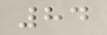84
